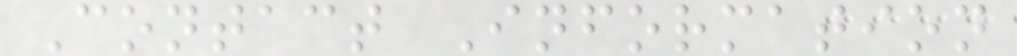Contact Information
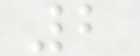2
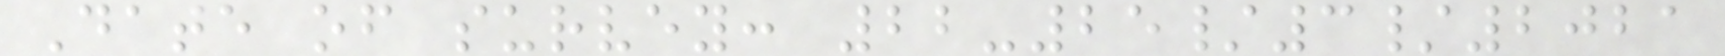Date of survey: 22-25/3/2021
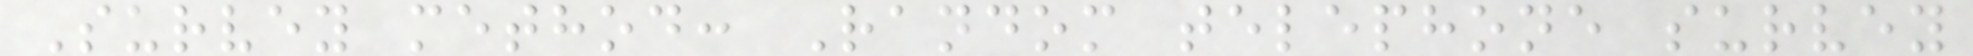Survey method: Random telephone survey
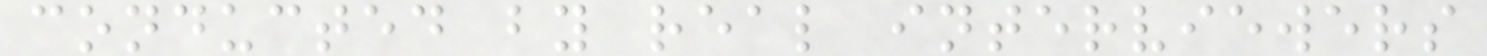conducted by real interviewers
